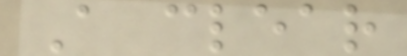A clear
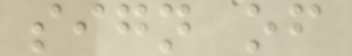sign of
